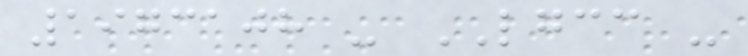1973108 - LGCC -
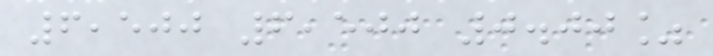6,500 6,500 0.00%
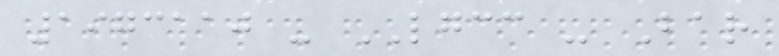1973110 - LGCC - Bar
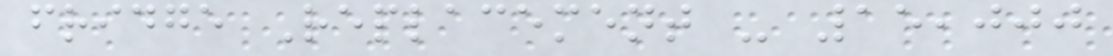fridge Replacement - 15,000
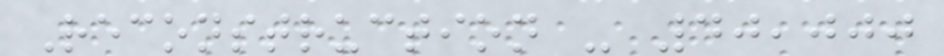Reconstruction - 40,000
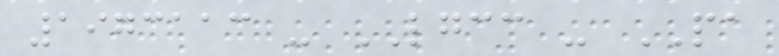1973113 - LGCC - PA
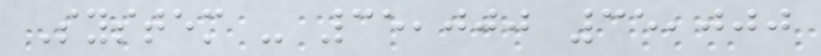System - 35,000 35,000
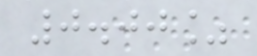0.00%
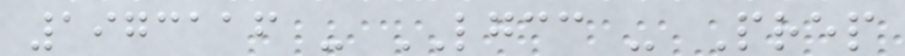1973116 - LGCC - Prep
